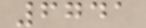6741
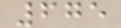675
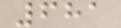681
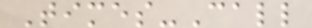Times-Call
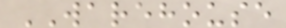WAREHOUSE
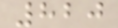820
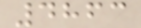4863
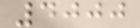4000
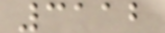3112
